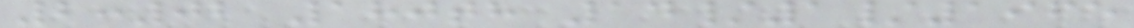2:02 180th 14/1/1965
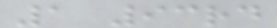1 93rd
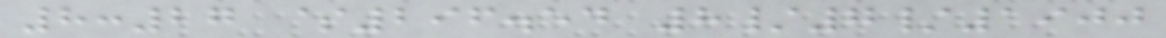8:27 $296.54 8/7/1900
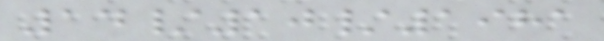14/10/1981
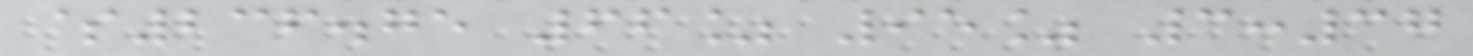$236.75 66% 95% 3:37
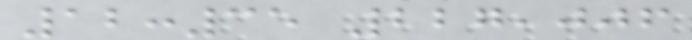12:35 227,006
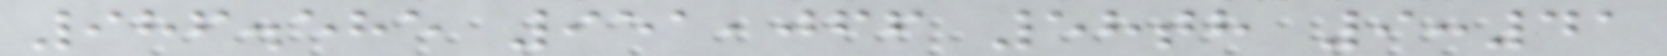986.585 951,066 58th 9:41
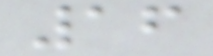16
